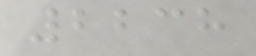2238
